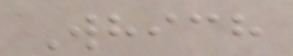Which
